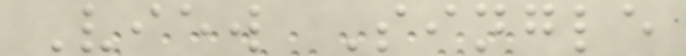View Single
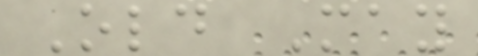Old May
